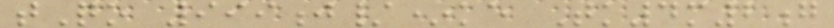tQo 999j/*ke Tk4m2g
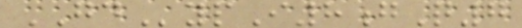GDypI8gQ7
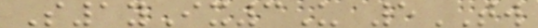S1yIx3U 5TW
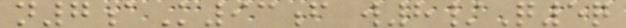n7aK93f w8/Q5q
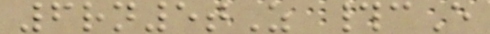6rn5tZ #cE
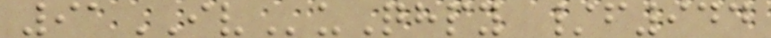91IVuQhpy /f944
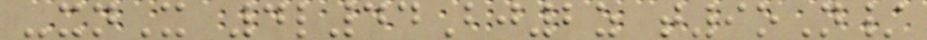-xnX 4l44Bj2z t9oN/
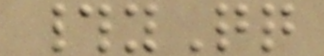#yQq
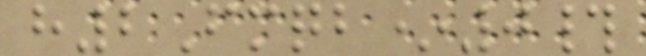h2Fmqb*0#
